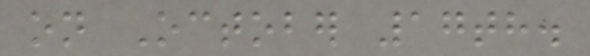on October 17th.
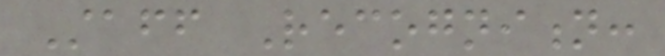Staff Recognition:
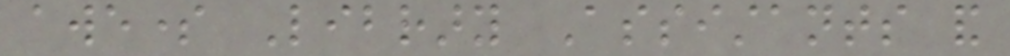awesome Library Assistants and
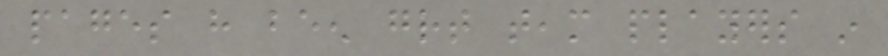pages have been great team players in
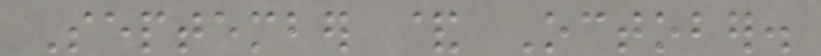September & October.
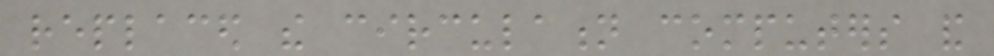replaced the circulation computers and
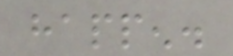happen.
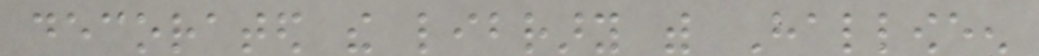decorated the library with Halloween
